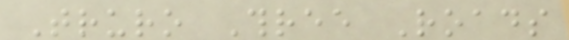Truro Three Roads
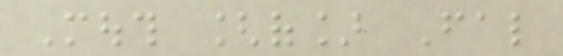Mouth [of] Fal
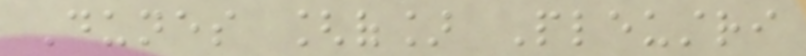Dunes [of] Pleustri
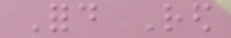Ford Red
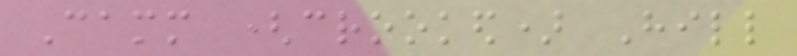Camm (crooked) Hill
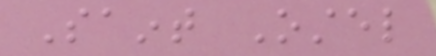Saint Ostel
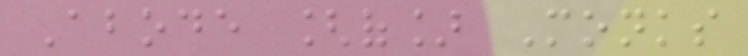Abode [of] Monks
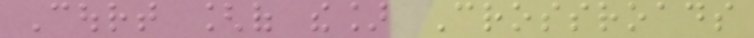Court [of the] Crossroads
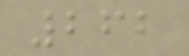262
